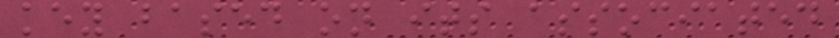key based on its associated
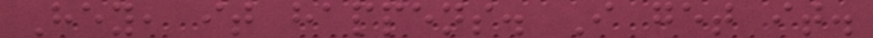Hey, it happens. I get it.
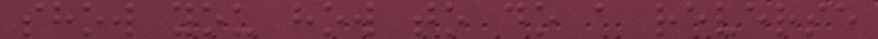show you how to do a reverse
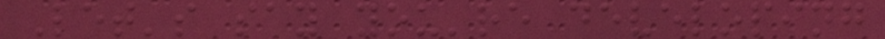Let's say you're developing
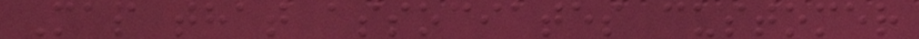Map that associates customer
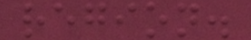region.
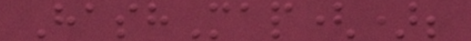HashMap();
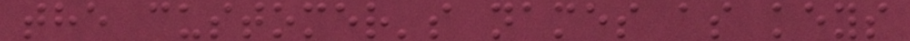the customer's names as keys
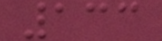133
